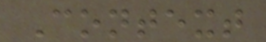Context
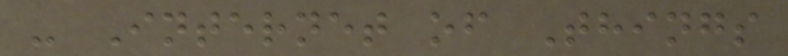- Internet of Things
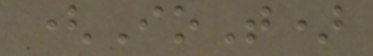(IoT)
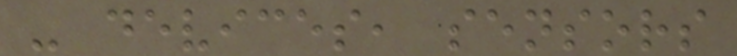- devices, sensors
